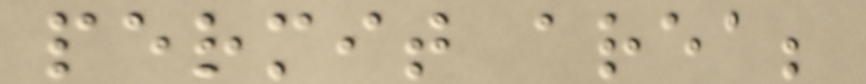permit area;
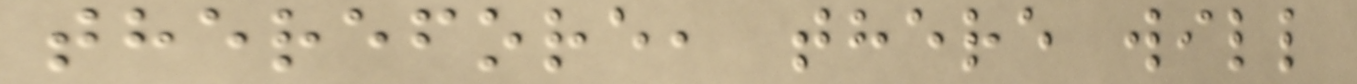therefore, there will
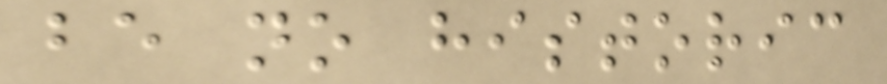be no historic
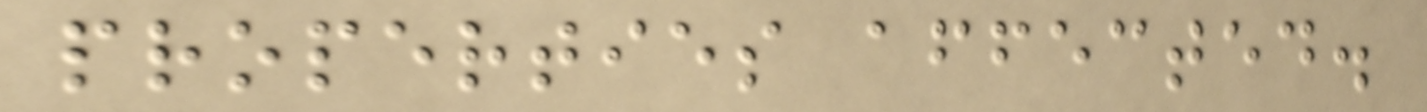properties affected.
